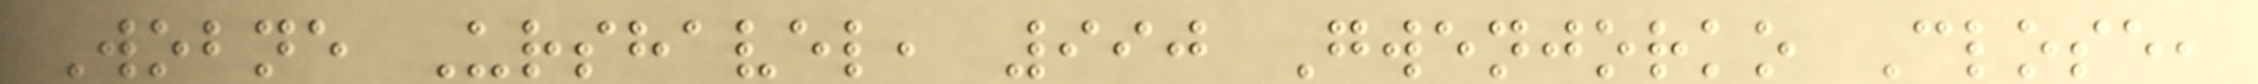Wobne Urshavel, 990 Gwenjorko Close,
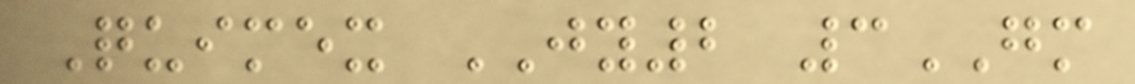Quimex JY2 3GM
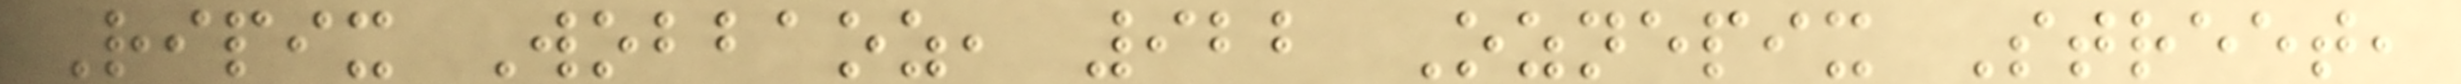Ripix Wobbaoz, 922 Oznepix Street,
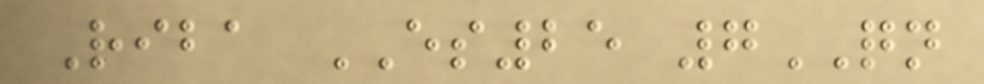Riba ES25 7QN
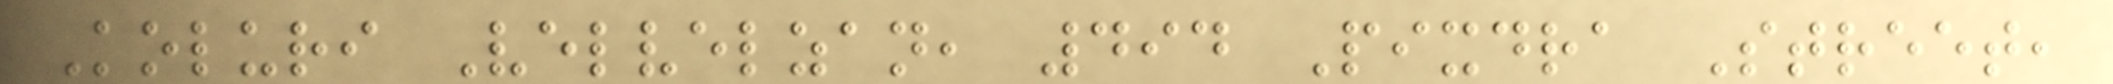Koluri Velvelzan, 494 Pixdra Street,
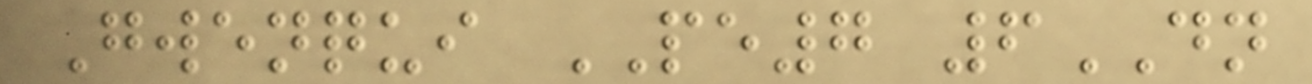Gwenqui PE7 6DN
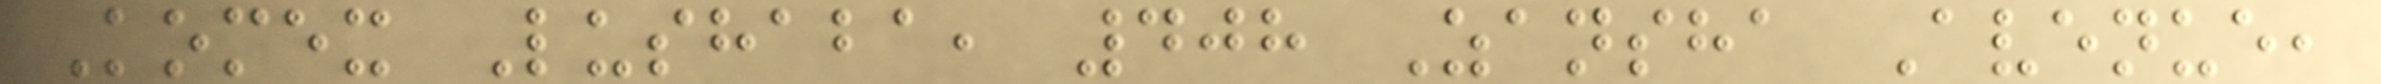Komex Lushaba, 408 Zansha Avenue,
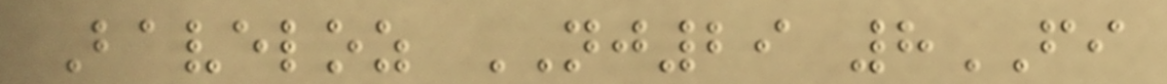Baveloz NJ29 8FI
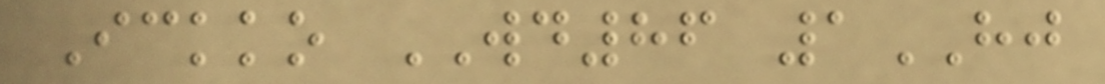Ickko WD86 1HJ
